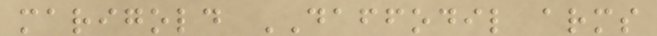marigold DAFFODIL arms
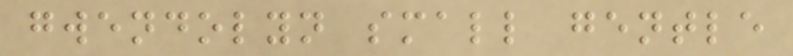gwendolyn small gentle
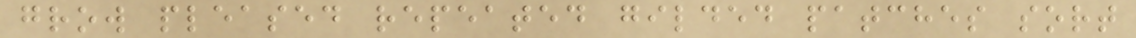grow pleased repeated gilded patches sort
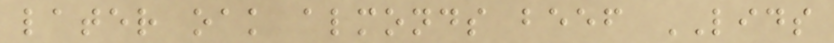later oak almonds beef LIDS
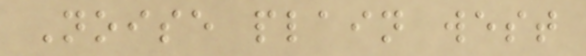Noise plain west
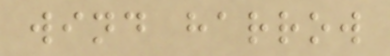wind harrow
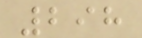298
